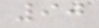90
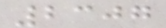2307
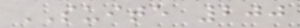SUITE 200
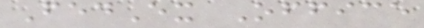FedEx Office
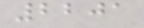2201
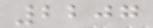2207
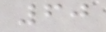60
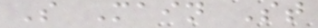S Main St
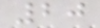20
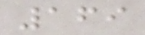169
